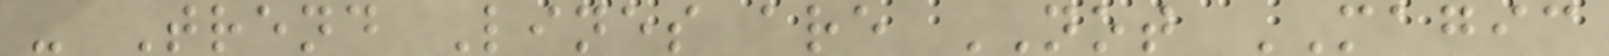- Trend Lines are NOT MAGIC
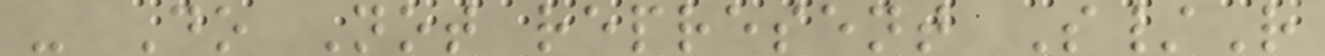- Do Not represent S/R
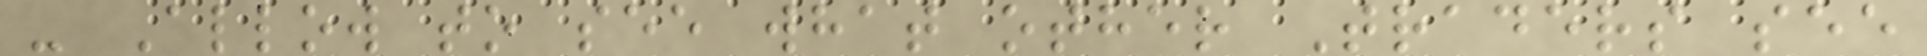- Allow to see what other Traders see
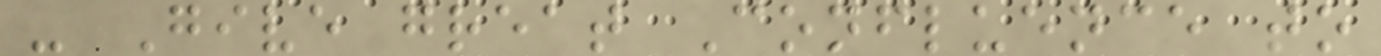- Give great Confluence to
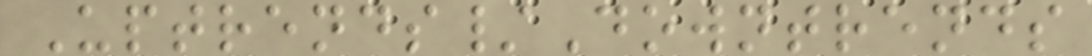Uptrends/Downtrends
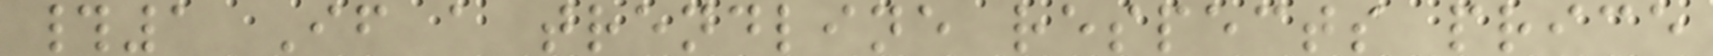#1 If a trendline respects price
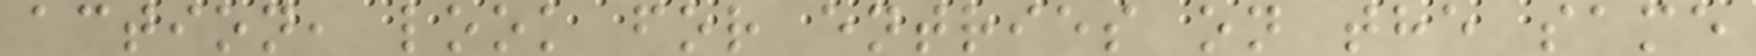action, look for entries on the same
